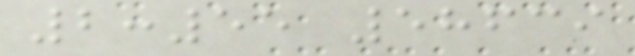2:55 58639
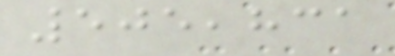505,831
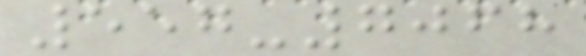557-7068
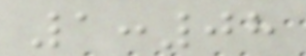1:08
